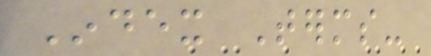Index Terms-
